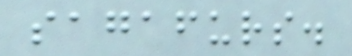sagafurs.
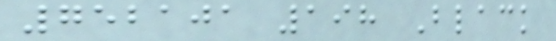752101 198 Black
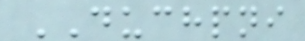DUCHPNI
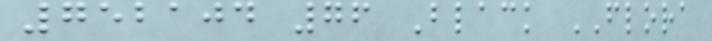752104 76 Black FLORA
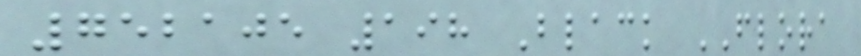752105 198 Black FLORA
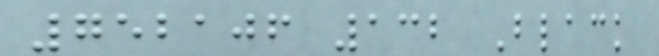752106 132 Black
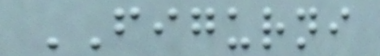FIGURNI
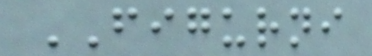FIGURNI
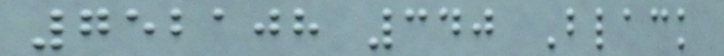752108 340 Black
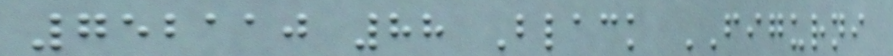752110 88 Black FIGURNI
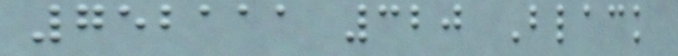752111 320 Black
